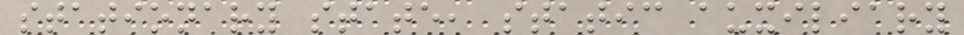stationary state, static auxiliary
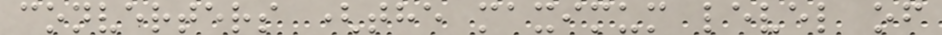converters (the maximum level of
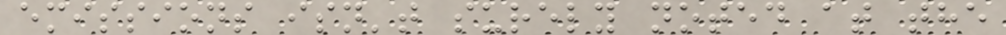emissions isn't surely noted at the
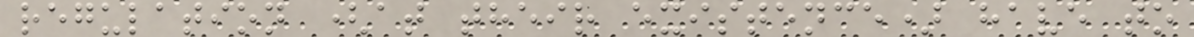regulation (at their existence) have to
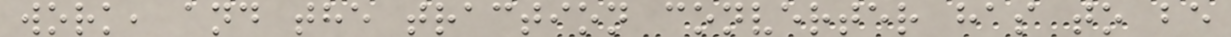work, and the traction converter has to be
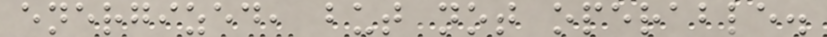energized, but not operable.
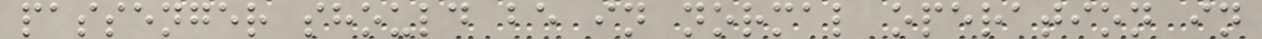passenger should be in normal operation in
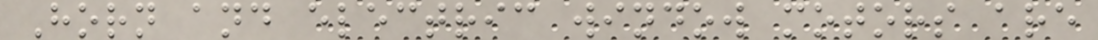Horn and electric window motors are
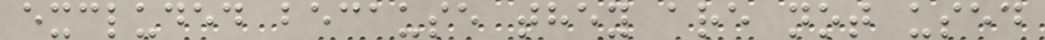excluded because they are not used
